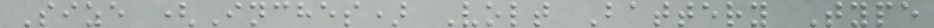Size (Inches) Volt Battery Type
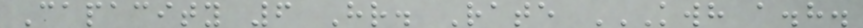Capacity 6 Hr. Rate KWH A.H.
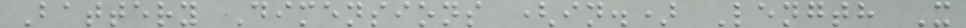Battery Dimensions (in.) Length X
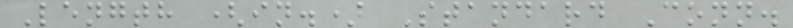Length (in.) Standard Conn.
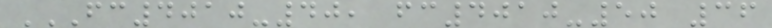FC4010-40, FC4010-50 36
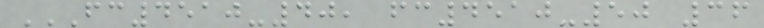FC4510-40, FC4510-50 36
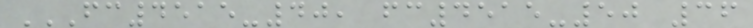FC4515-40, FC4515-50 36
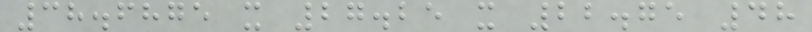38.6875 x 27.25 x 22.75 48
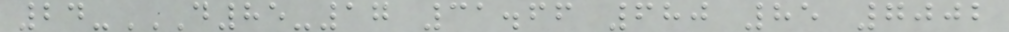24-D85-17 31.66 680 85 7002
